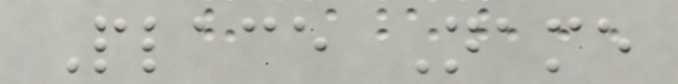Place Name
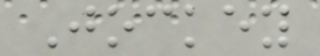Jockey
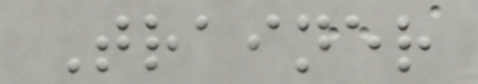Trainer
